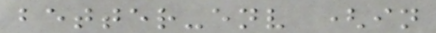better-env (in
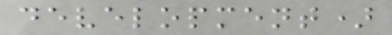development)
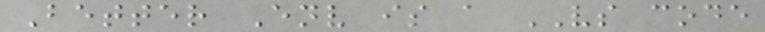Better Env is a VS code
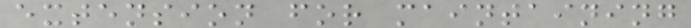extension for maintaining
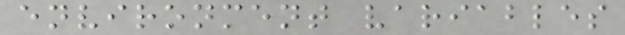environment variables
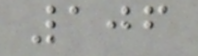106
